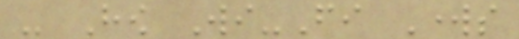- How Wi-Fi Works
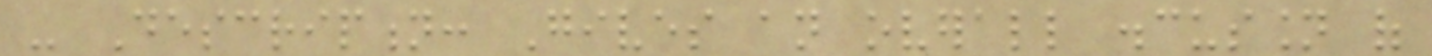- Description: Gives an overall discussion of
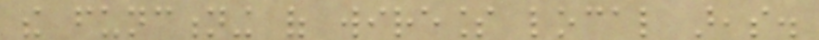the functioning of wireless local areas.
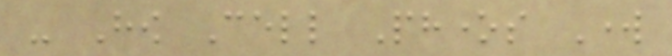- How Cell Phones Work
